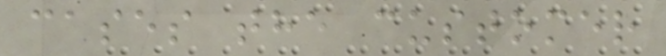cases the customer
